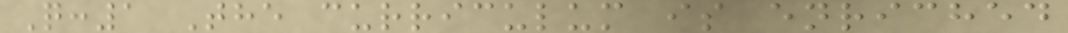Q:1 The curriculum is enriched
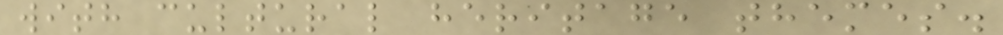with cultural heritage themes.
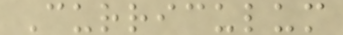Curriculum
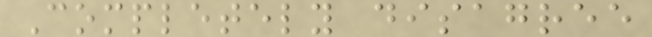Completely disagree
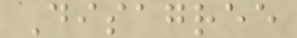Disagree
